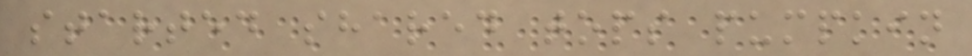started shared tops pumpkin
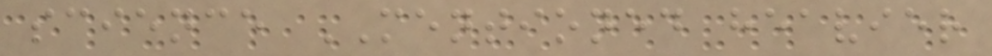science MENTIONED heavier
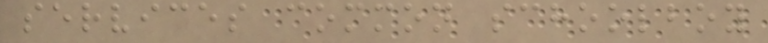services common schoolboy
